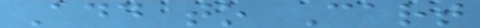Add to Cart
